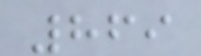869
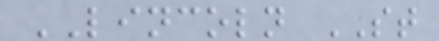LINCOLN ST
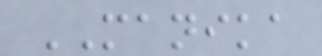MANIKA
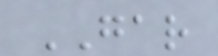GAR
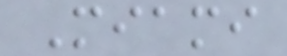Miami
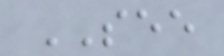SEE
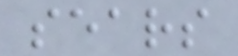sears
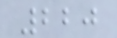220
